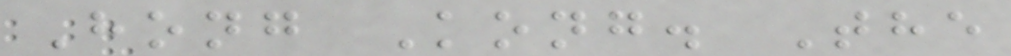Hong Kong. The
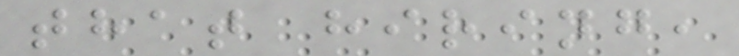that hiring,
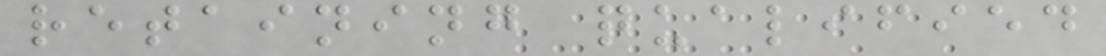retaining qualified
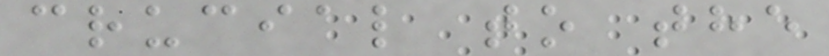crucial to the
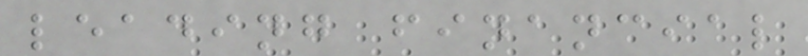leading financial
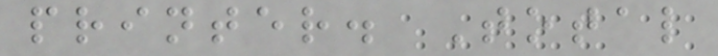printer. Total
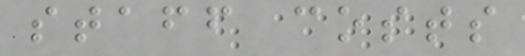staff costs
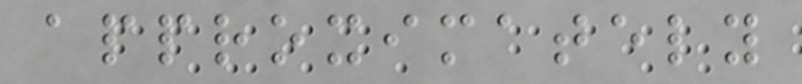approximately
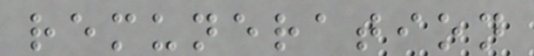remuneration
